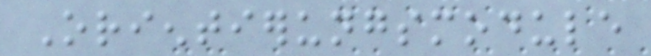Orientierungsmodule
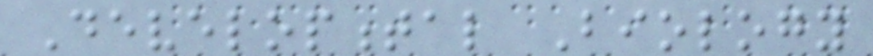Developmental Biology
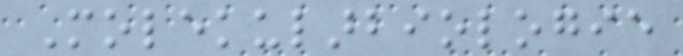Molekularbiologie
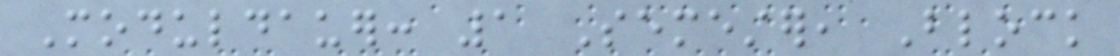Moduldauer: 1 Semester, Block
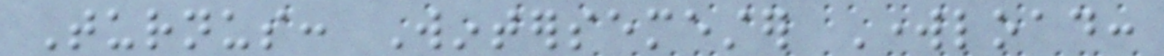Turnus: Wintersemester Workload:
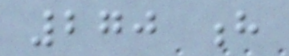270 h
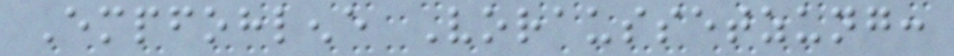Empfohlene Voraussetzung:
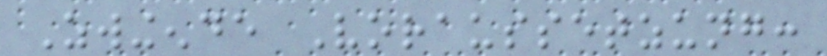Zwingende Voraussetzung:
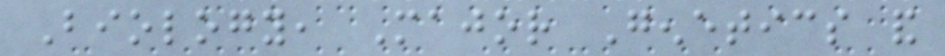Biology, Major Genetics and
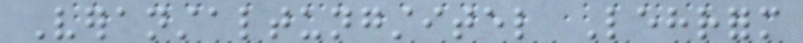Veranstaltungstitel Lehrform
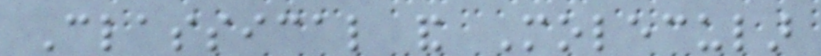Classical and Molecular
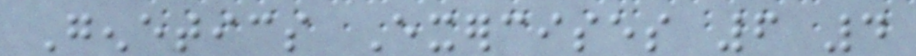Genetics Exercises 6 4
